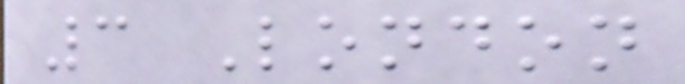3 London
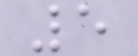5
